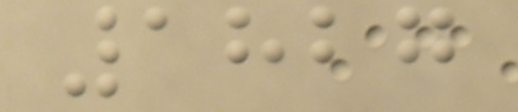1827
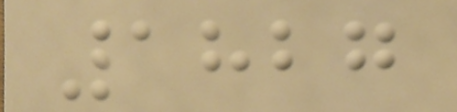1827
